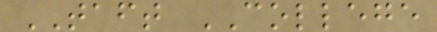TAFT COLLEGE
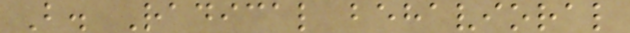B. Radical behavioral
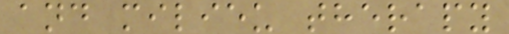and milieu therapy
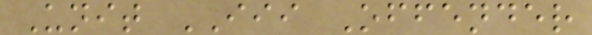Unit III Offender
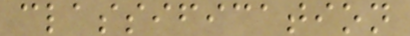classification
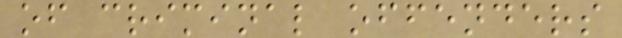of criminal offenders
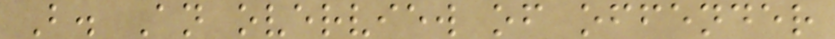B. An overview of offender
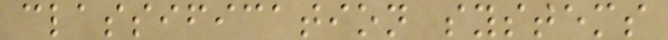classification systems
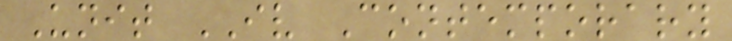Unit IV Contemporary
